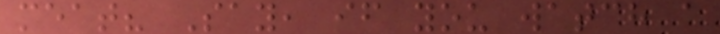meat? Say, if you watch a
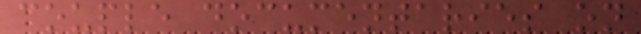couple documentaries on
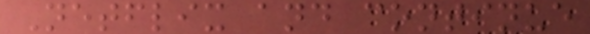Netflix and continue
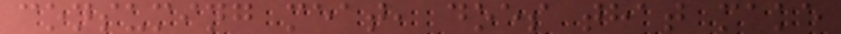consuming meat, does that make
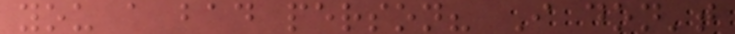you a bad person? I don't
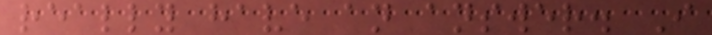really have an answer. I
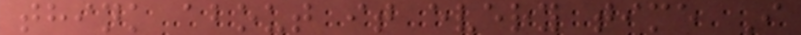think about it every time I
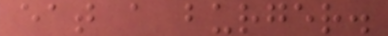eat a burger.
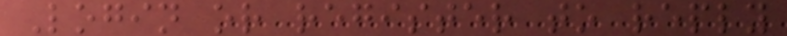Login or register to reply
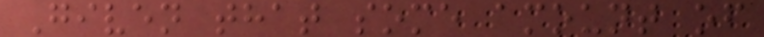Given that some amount of
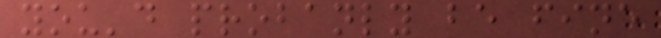you'd probanly be fine
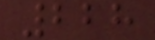228
